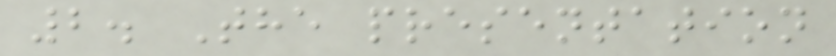2. The presentation
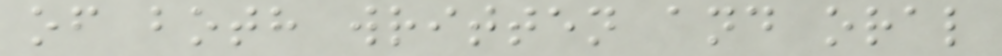of both written and oral
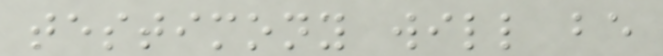testimony will be
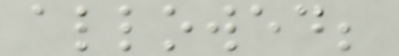allowed;
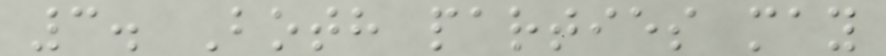3. Both parties may
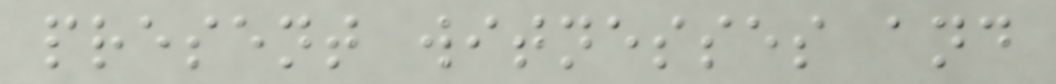present witnesses and
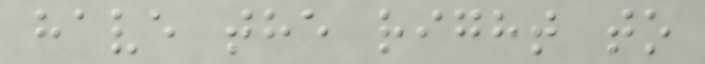have the right to
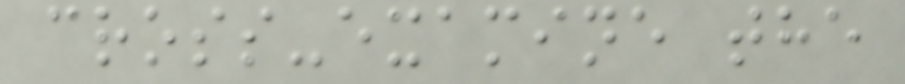cross-examine the
